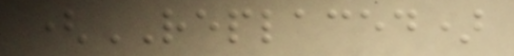(REPLACED)
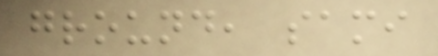ground, sami
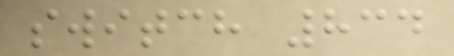switch 834
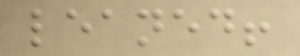leaned!
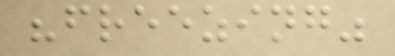"freezing"
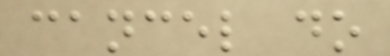cancel do
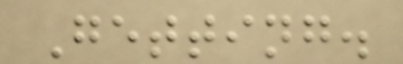Getting.
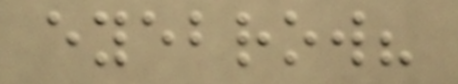eyebrow?
